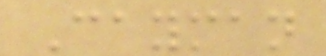Cayman
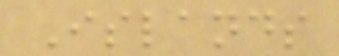Islands
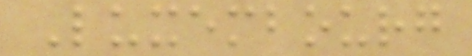Luxembourg
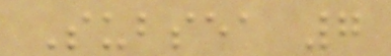Subsea 7
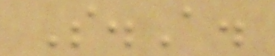S.A.
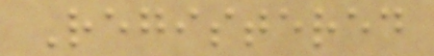Registered
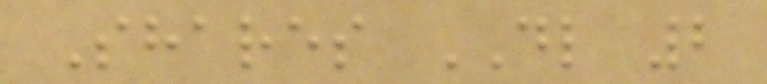Shares DL 2
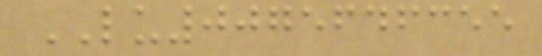LU0075646355
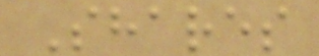Shares
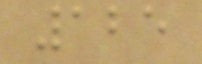125
